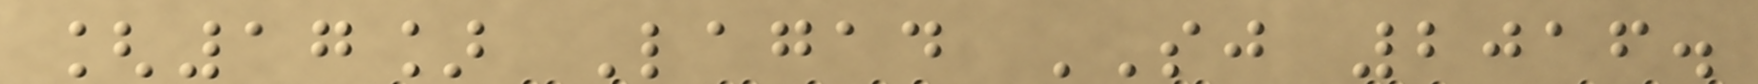[17] Lagad SJ 2016.
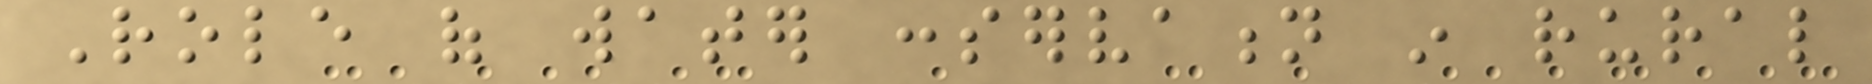Role of water conservation in rural
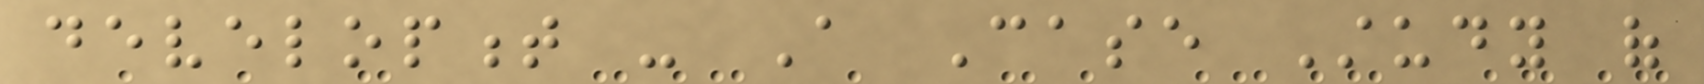development - A Case Study of
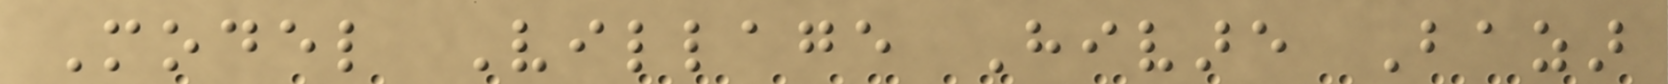Model Village Hivare Bazar
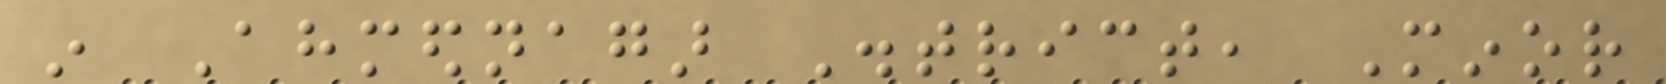in Ahmednagar District, Minor
